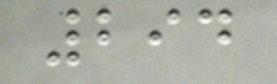294
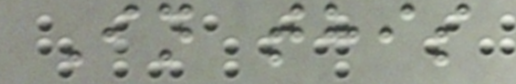In this
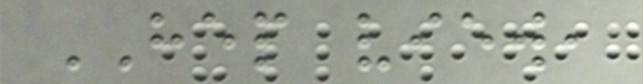HEP view,
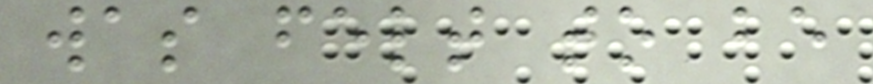was felt to be
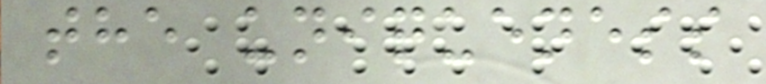the uniqueness
